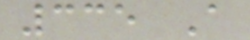335 A
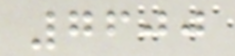7600
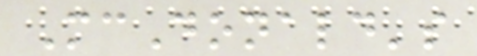McDonald's
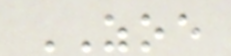ZOE
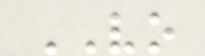VO
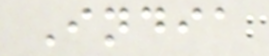India
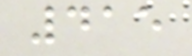415
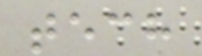tech
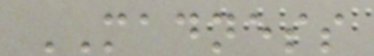MADNESS
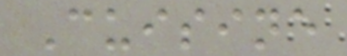Cuisine
